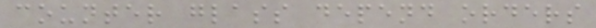counter glass depend orders
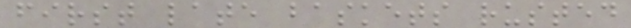first late baskets rusted
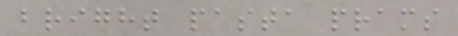bright pasta prams
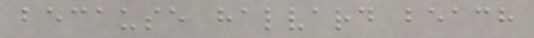because halvard beach
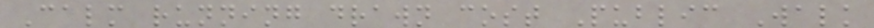Calm running drawn cost Public Walk
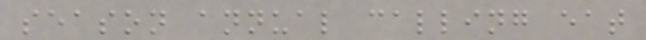season annual calling eat
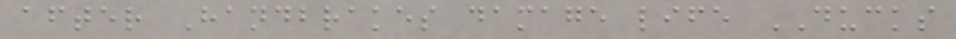after Handbrakes damage life DUCKS
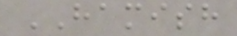HAMISH
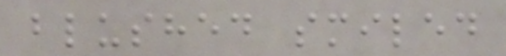blushed smiled
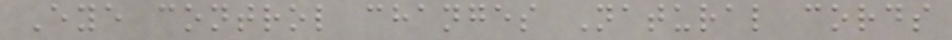Eye control changes Natural cords
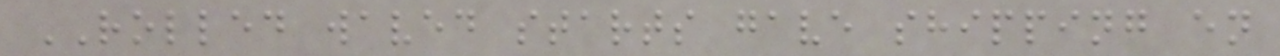ROLLED waved starts gave shipping en
